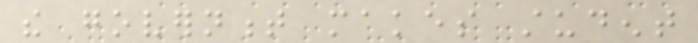the government makes student
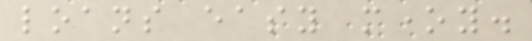loans easy money.
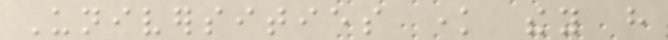Universities know they have
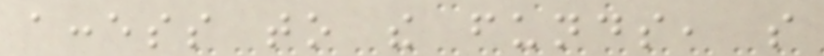access to the funds, so
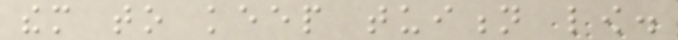them to keep tuition low.
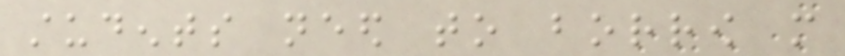students need to borrow more
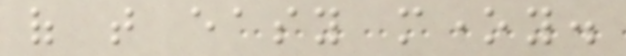of that easy money.
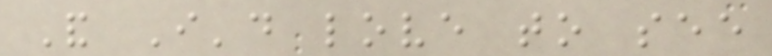And I'd love to see
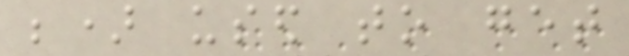be) used to get
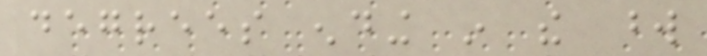degrees ending in the word
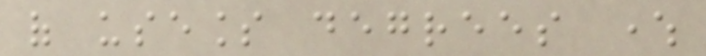of useless degrees where
